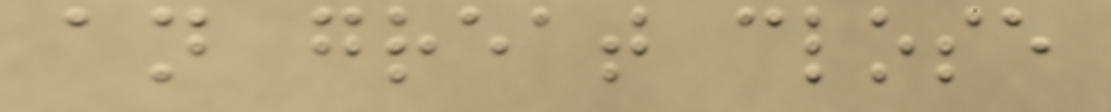an great close
